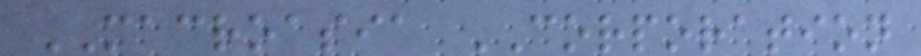MACROASIA CORPORATION
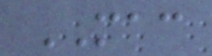MAC
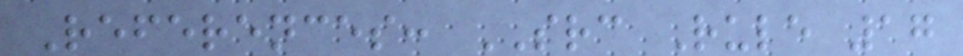References: SRC Rule 17
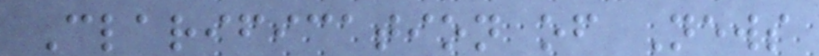Clarification of News
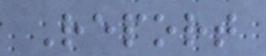Report
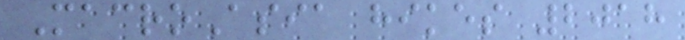MacroAsia hikes 2018
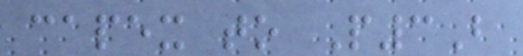capex to P3B
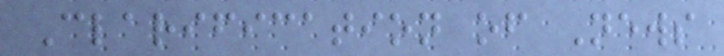Clarification of News
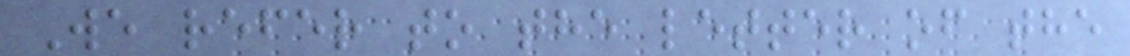We refer to the letter of the
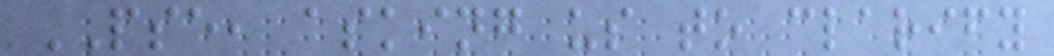PSE, asking us to clarify
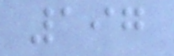197
